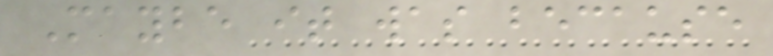Maybe it was because
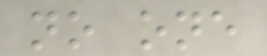no one
